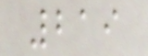219
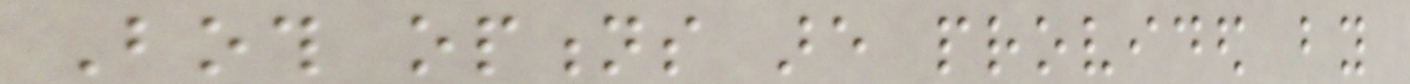Both options are provided by
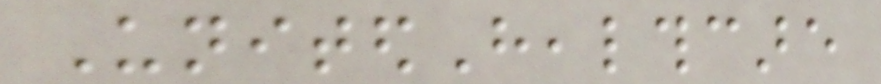UnitedHealthcare
